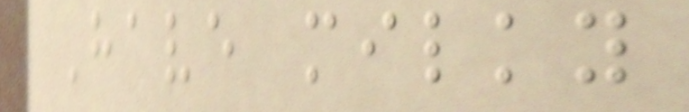Have milky
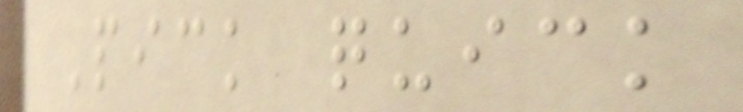Pick quick
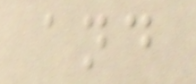and
